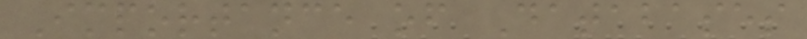Importance of Databases
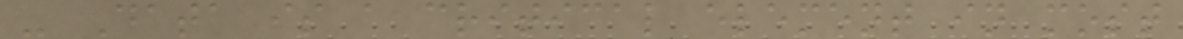- Data is a critical element in most
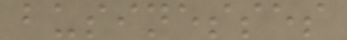businesses
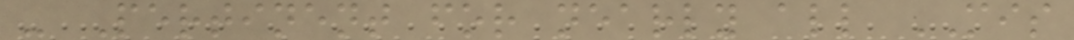- Pertinent for nearly all MIS
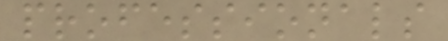professionals
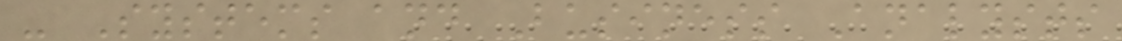- Systems and Business Analysts
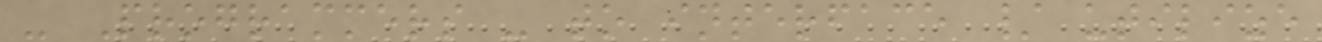- Programmers - to interface / utilize
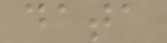data
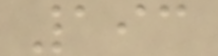193
